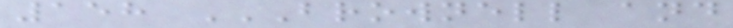158 BROWNELL AND
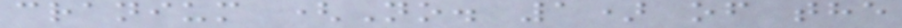cranium (No. 1) of the
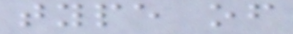type of
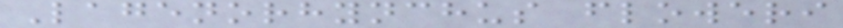Lagenorhynchus floweri
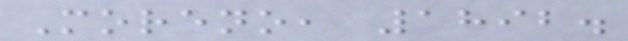Moreno, 1892.
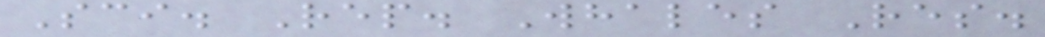Sci. Rep. Whales Res.
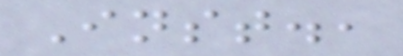Inst.,
